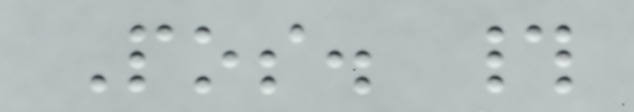Pos. #
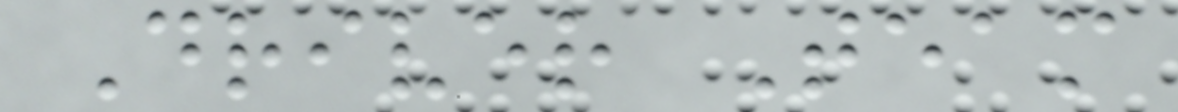Driver Team
